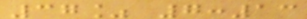37% 7:13
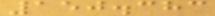150.383
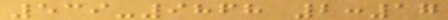539-9868 2:17
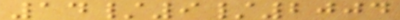14/9/2004
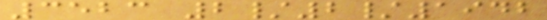3523 2/2/1942
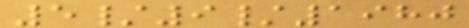5/9/1980
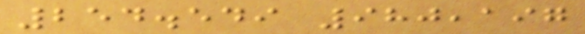254.549 980,197
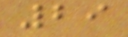29
